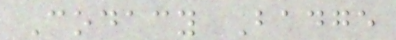Codacy Badge
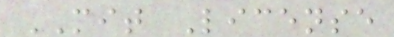MIT License
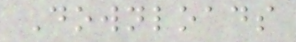Downloads
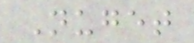Nuget
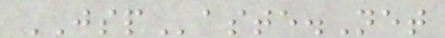JSPaste.Net
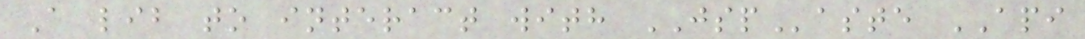A lib to interact with JSPaste API
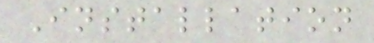Installation
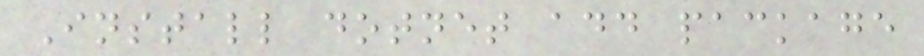Install dotnet add package
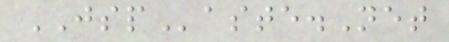JSPaste.Net
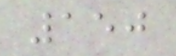150
